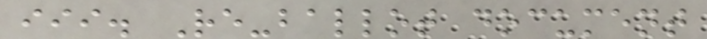iii. Re-ballot document
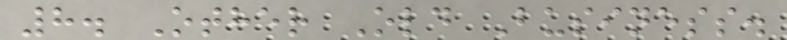8. Other Old Business.
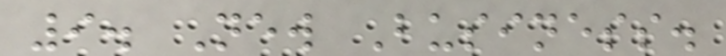9. New Business.
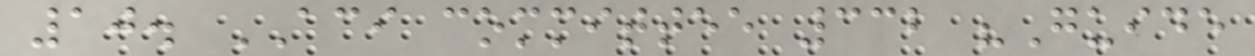10. ACI committee 332 "Guide
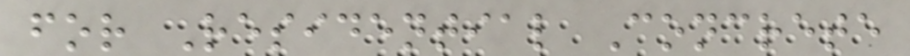for Residential Concrete
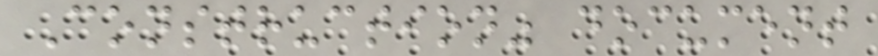Construction" document
